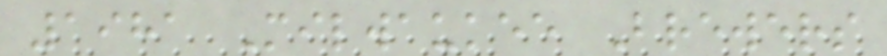1981 Milwaukee Brewers
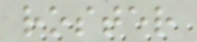roster
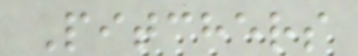Pitchers
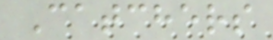Catchers
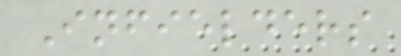Infielders
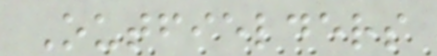Outfielders
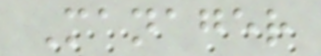Manager
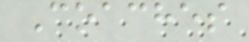Coaches
